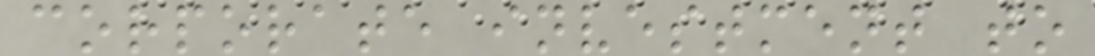corporate investment to
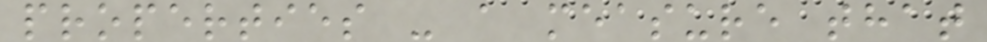properties - a measure that
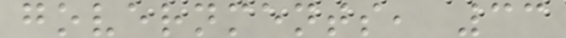governments, 33
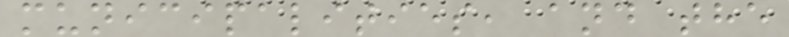municipalities, and the
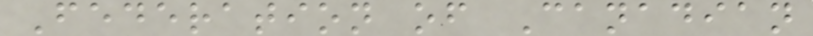Federation of Canadian
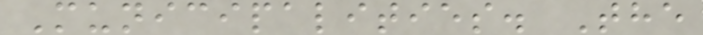Municipalities. The
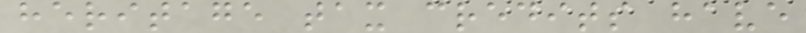heritage tax credits have
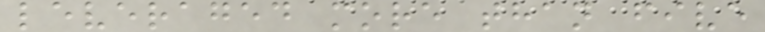leveraged more than five
